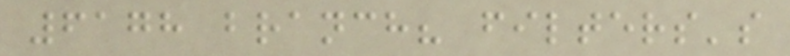6178 branch? filters's
